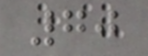70
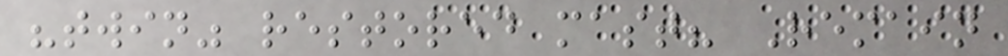"twin" restored mast? Remain
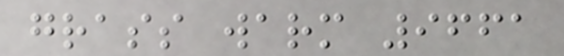grass warm 9661
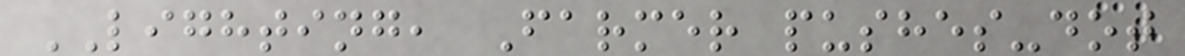LIGHTING, Farmer pushes-dot
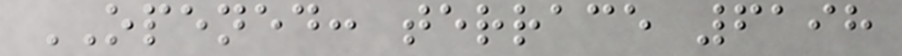OPENED: terrace 6198
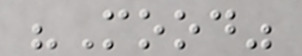"Mood"
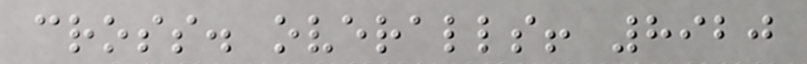cross. overalls! 8920
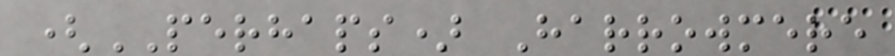(PERHAPS) Harrowmere
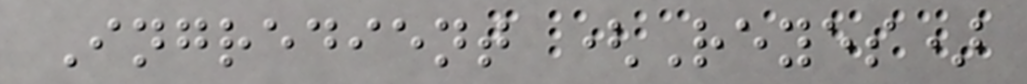Ingredient (Reyes)
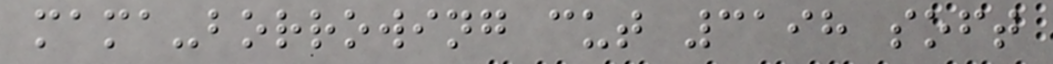mama-borrowing cut 3198 soft
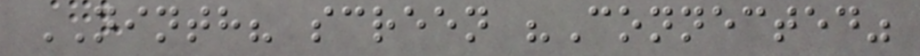NINTH? screen "Connected"
